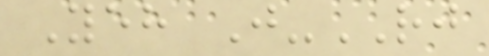Yeh J-RJ
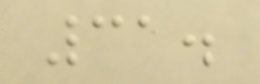31.
